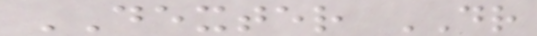DEXTER DR
